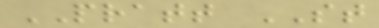PRATT ST
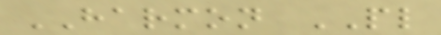HARMON PL
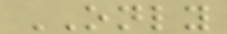ONLY
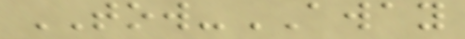TOW-AWAY
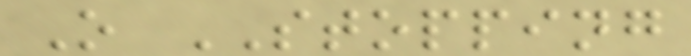O STOPPING
